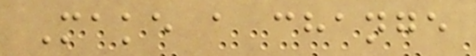Make a change
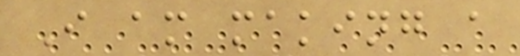I am making a
